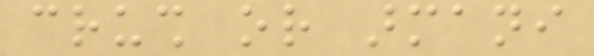crush or armani
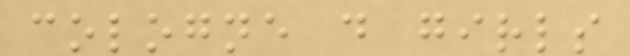cologne do girls
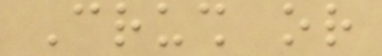Crush or
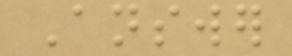Answer
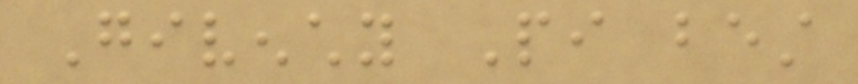Givenchy Pi best
